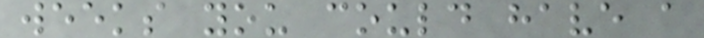weeks you could have a
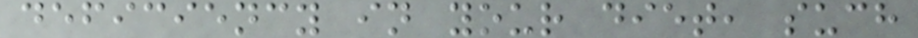deficiency in your diet, such
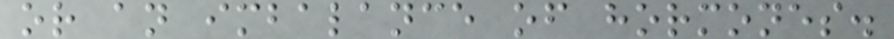or an imbalance of hormones.
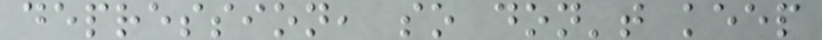depression, so don't keep
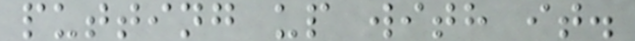putting up with it.
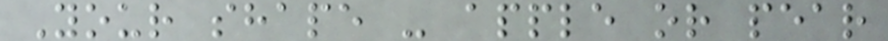Your shape - apple or pear
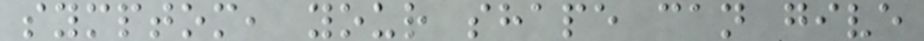symptom, your shape can give
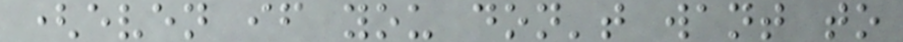(even if you don't want to
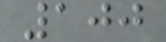100
